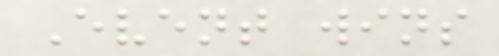Event wins
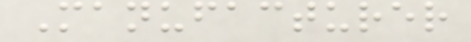Manufacturer
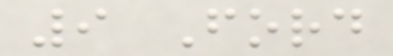9 Ford
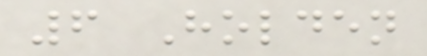6 Holden
